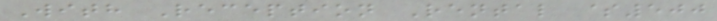With Reception Rental $500
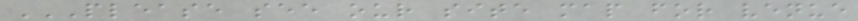PLEASE SEE OUR SITE MAP FOR VENUE
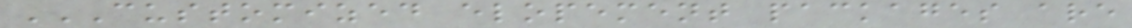CUSTOMIZED ELOPEMENT PACKAGES ARE
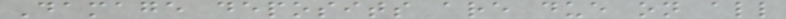Damage deposits are due on all
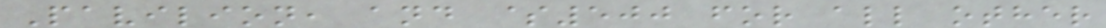Pavilion, and $500 for all other
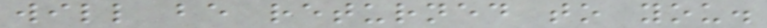will be returned to you.
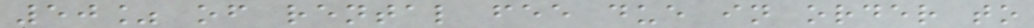50% of rental fee due in order to
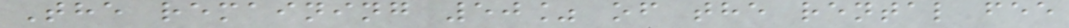The remaining 50% of the rental fee
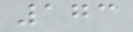173
